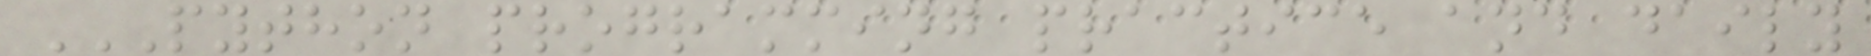PYTHON PROGRAMMING PRACTICE AND DAILY
